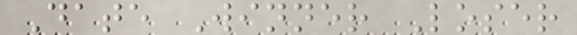Date Winner Loser
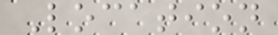Location
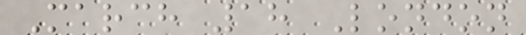March 18 London
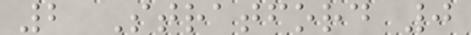2 Stratford 0
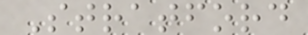Stratford
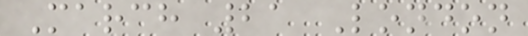March 21 London
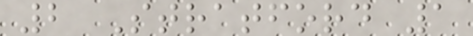2 Stratford 1
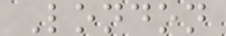London
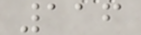116
